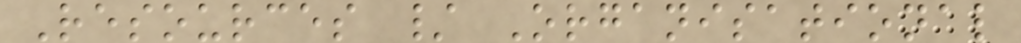Resources / Organisational
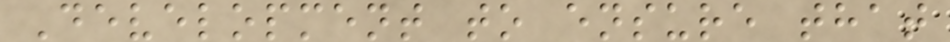Development to ensure that
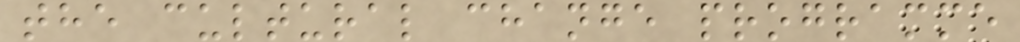the cultural change programme
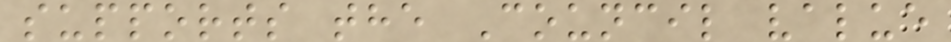supports the Council value
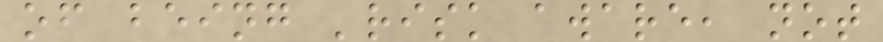of being 'risk aware, not
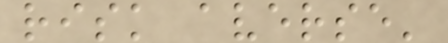risk averse'
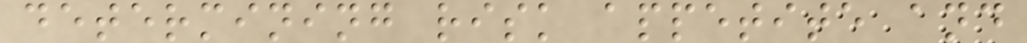determining risk appetite and
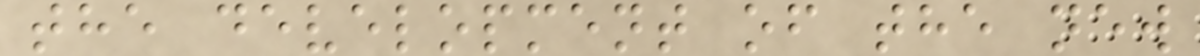the development of the new
